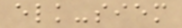elk-siem
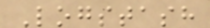Logstash
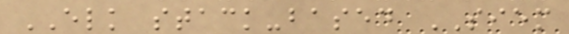ELK stack-based SIEM
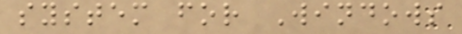system for Windows
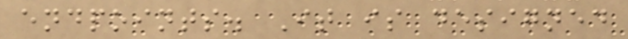endpoints. It is designed
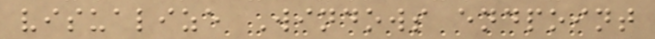visualize Windows endpoint
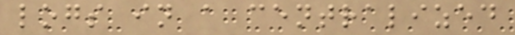logs in a centralized
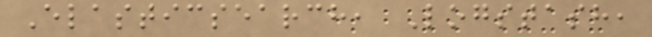Elasticsearch, Logstash,
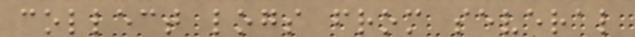collect logs from several
